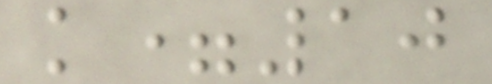k=10
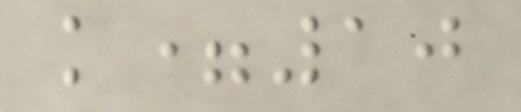k=10
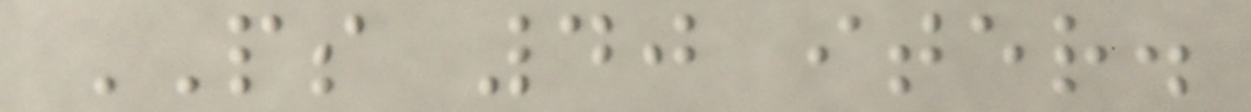PS 40 iter.
